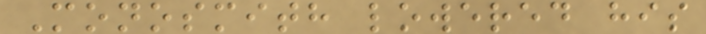Monosmith lowered his
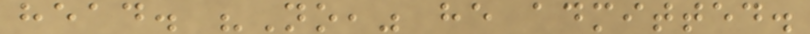head. "No," he admitted.
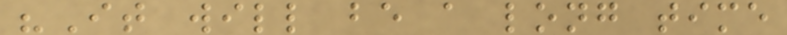"It will be a long time
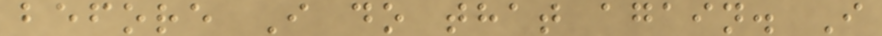before I do that again. I
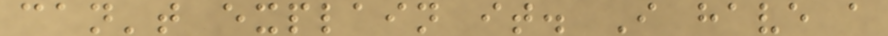can't explain it. I have a
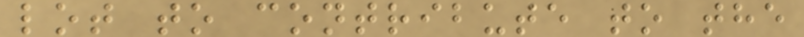lot to contribute to the
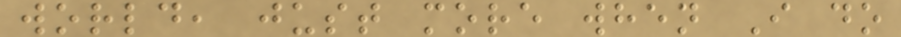world, just more when I do
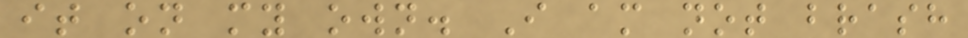it on my own. I am not brash
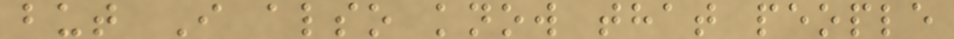but I also know that people
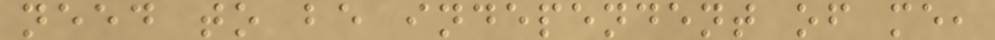need to be independent of me,
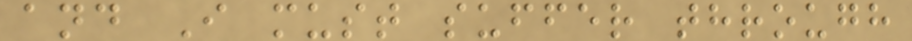and I must suffer through
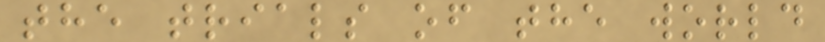the trials of the world
